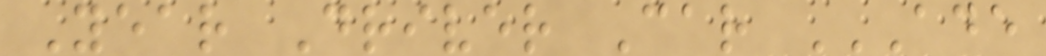Year Driver Car ADE
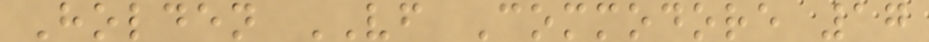Holden VF Commodore 17
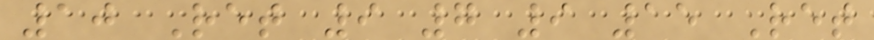10 Ret 9 7 9 15 Ret
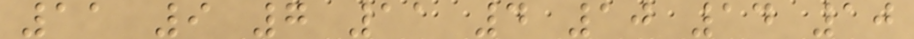11 9 7 11 4 10 14 10
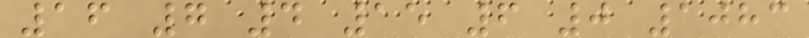16 7 4 15 6 0 1083
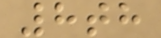8th
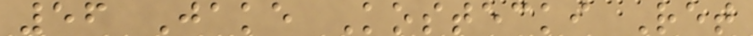56 Jake Kostecki Ret
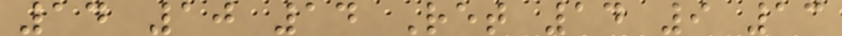14 10 14 Ret 14 9 13
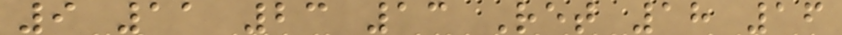9 11 23 13 Ret 18 16
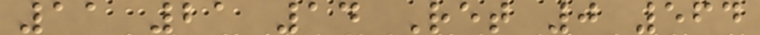11 21 14 Ret 0 564
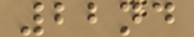22nd
